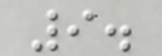9.
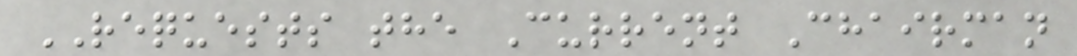REQUESTS the Current Chairman
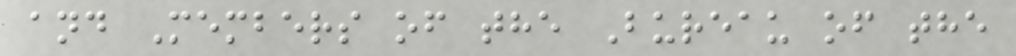and Members of the Bureau of the
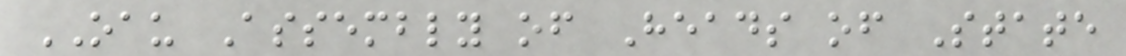OAU Assembly of Heads of State
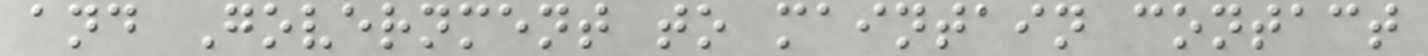and Government to maintain contact
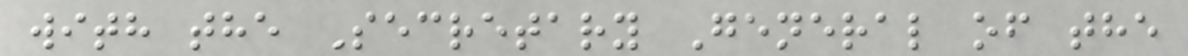with the Secretary General of the
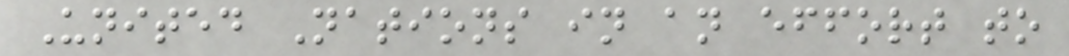United Nations in an effort to
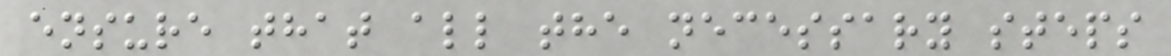ensure that all the necessary steps
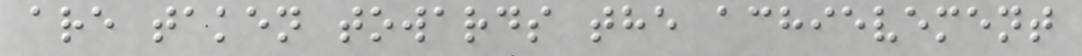are taken towards the achievement
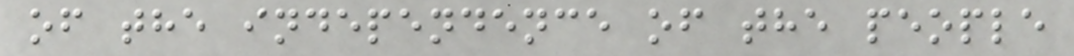of the independence of the people
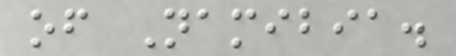of Namibia.
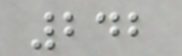242
